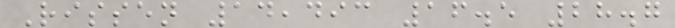Rissen 14,493 16.5 28.7
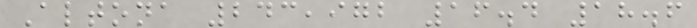Altona 243,972 16.4 18.6
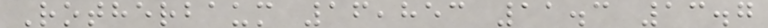Rotherbaum 16,853 11.3 13.7
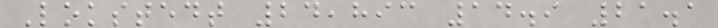Lokstedt 24,893 14.9 21.1
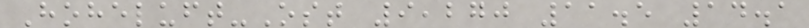Hoheluft-Ost 9,270 11.5 14.1
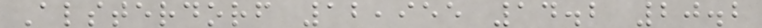Alsterdorf 12,955 14.2 20.2
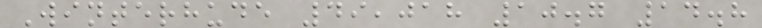Winterhude 49,018 10.7 14.8
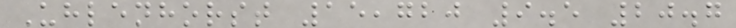Uhlenhorst 15,720 9.5 20.7
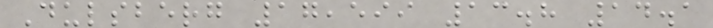Dulsberg 17,599 13.8 14.1
